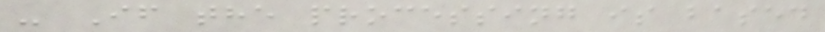- If the processing is based
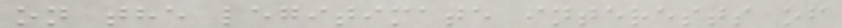on the legitimate interests of
